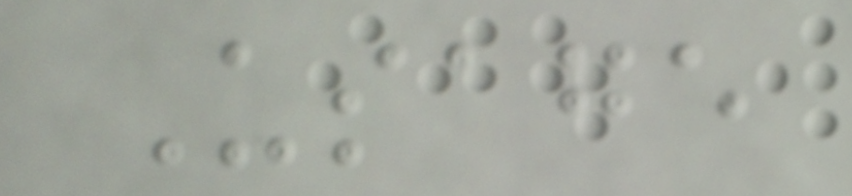Usage
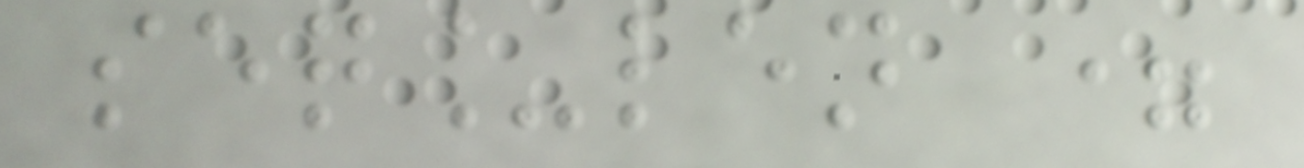seq_len =
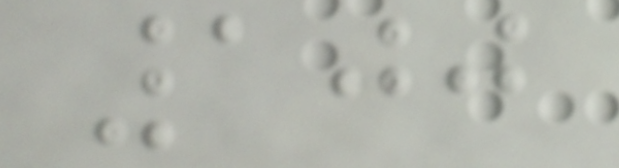100
